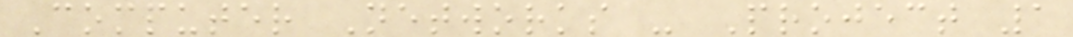Computer Networks - Project 1
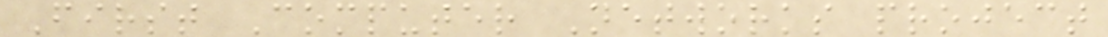First Computer Networks project
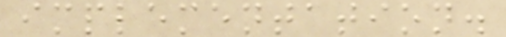implementation.
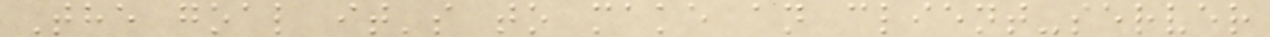The goal it's to make an client-server
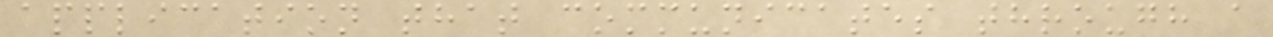application that communicates through a
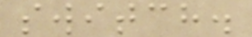switch.
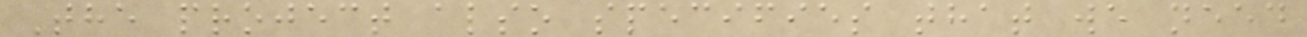The project also specifies that we need
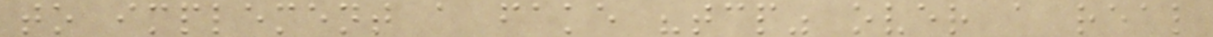to implement a fake "tcp" over a real
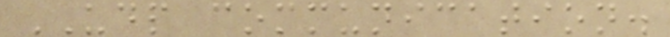UDP communication.
